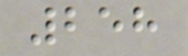258
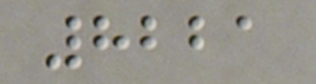8221
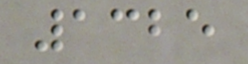1325
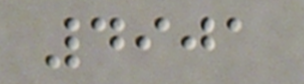4901
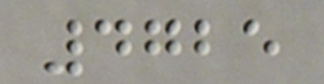4725
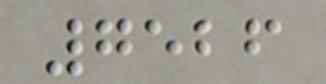7526
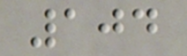104
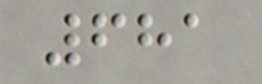681
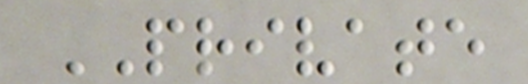PRIVATE
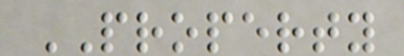PROPERTY
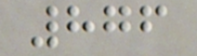876
